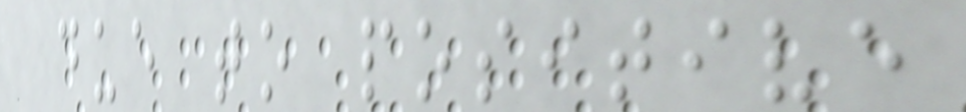due to positive
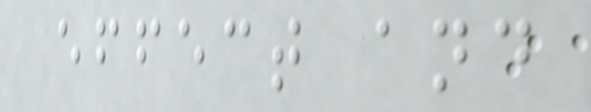effect and
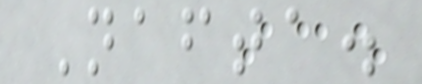Nafta.
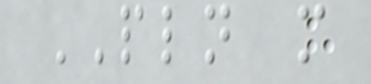PLN m
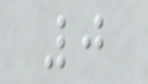0
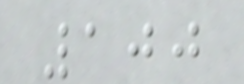100
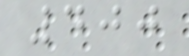400
